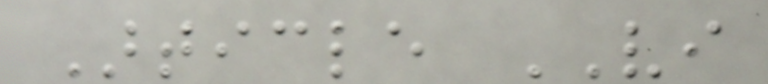Article VI
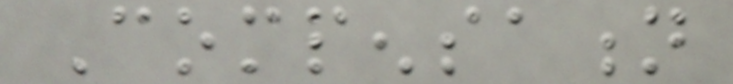Compensation
